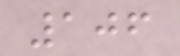106
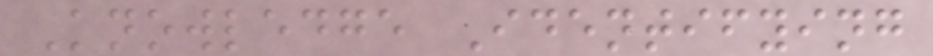Knowledge Identifying
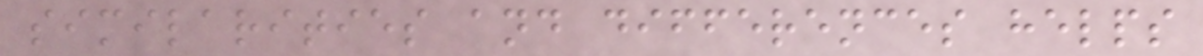similarities and differences helps
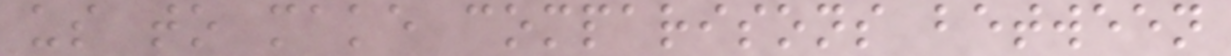us to make comparisons between
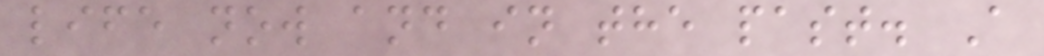life now and in the past. A
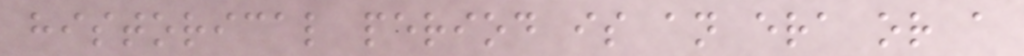historical period is an era or a
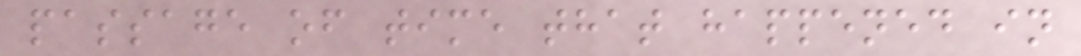passage of time that happened in
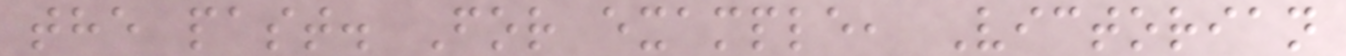the past. For example, Victorian
